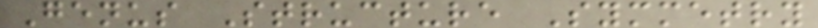Genus Structure Symmetry
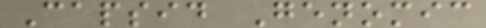Capsid Genomic
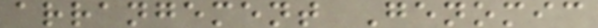arrangement Genomic
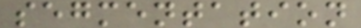segmentation
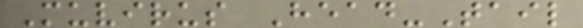Muvirus Head-Tail
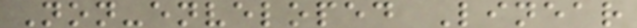Non-enveloped Linear
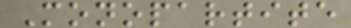Monopartite
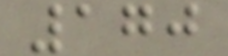170
